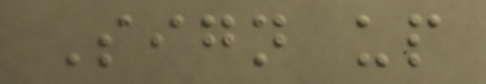Sign up
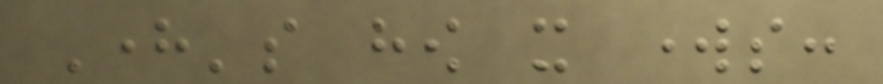Here's how it works:
